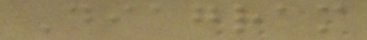Diagram
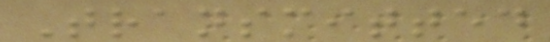Transmitted
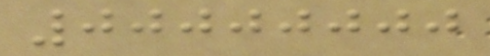00000000
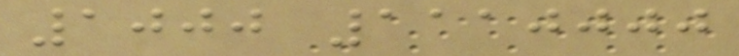1000 1110000
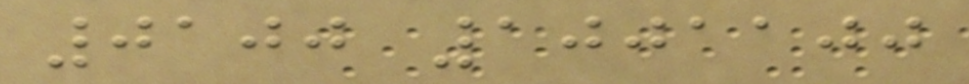0100 1001100
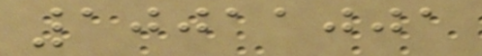10011001
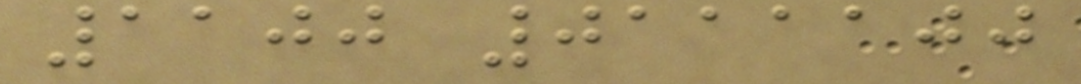1100 0111100
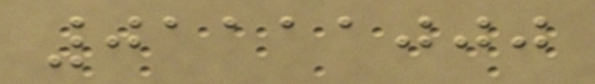01111000
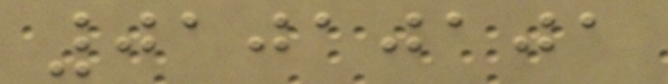01010101
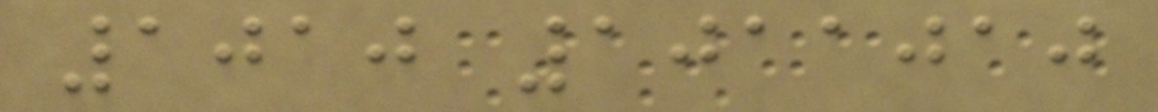1010 1011010
